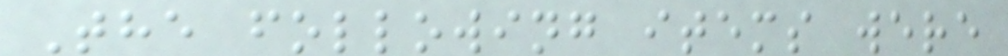The following items were
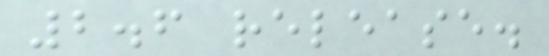2.6 release.
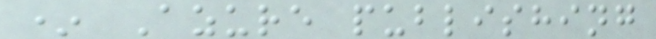* Azure publishing
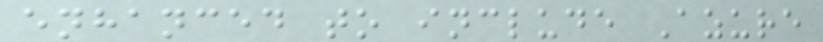enhanced to include Azure
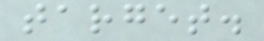target.
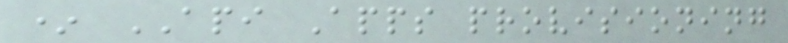* API Apps provisioning
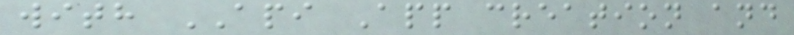with API App creation and
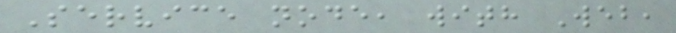Service node, with Web,
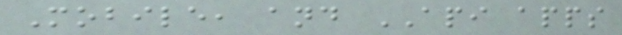Mobile, and API apps
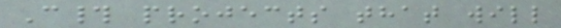C# projects that will
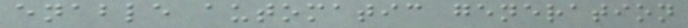enable automatic generation
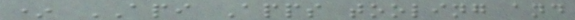* API Apps tooling and
